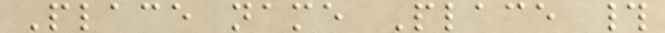Place name Place #
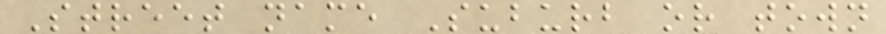Street name Suburb or town
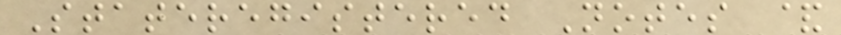Stateregistered Notes &
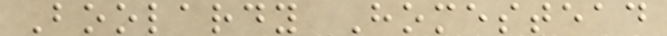Boolardy Homestead
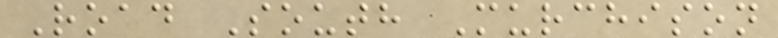Road South Murchison
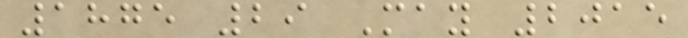1875 29 May 2015
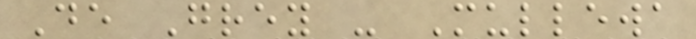De Grey - Mullewa
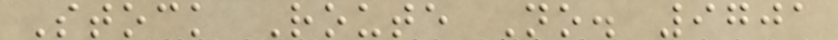Stock Route No. 9701
